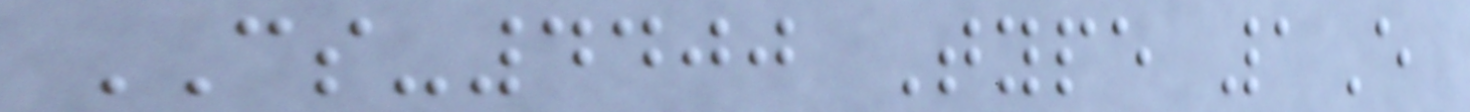CS-4400 Type 1E
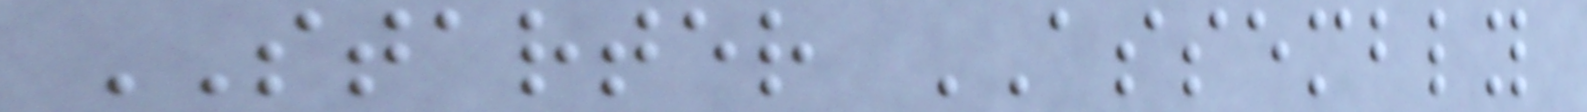STARTER ASSEMBLY
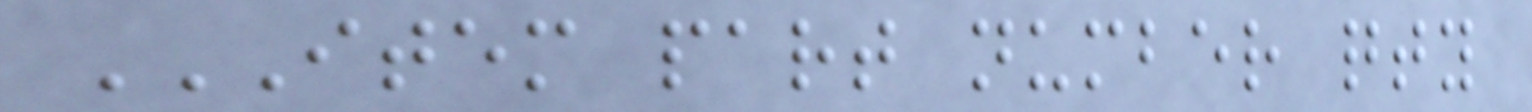ITEM PART NUMBER QTY
